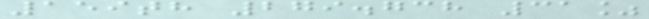159th 279.738 31%
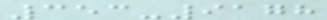353-9178
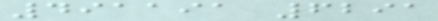491191 6291
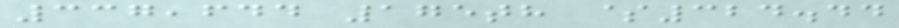337,644 175th $324.44
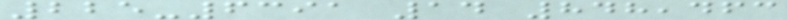225-6391 14 848,463
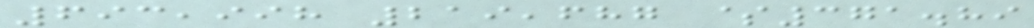693,998 219,687 $371.89
